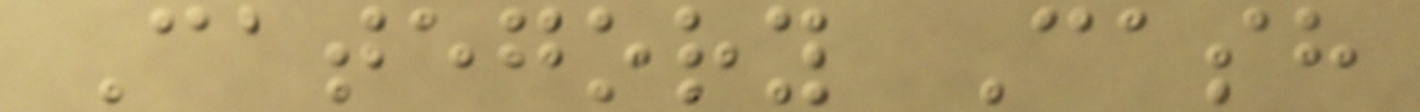Category Cash
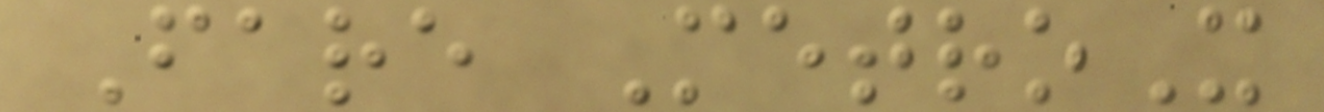Fare MetroX
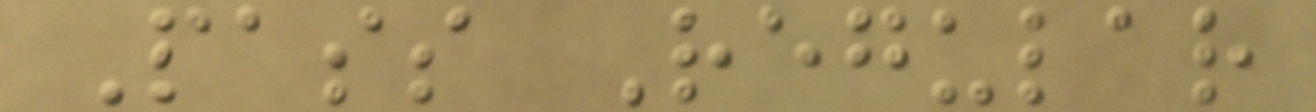Pass Regular
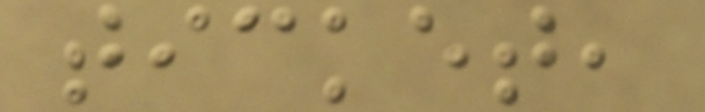ticket,
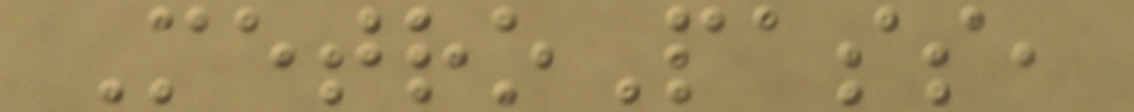MetroPass,
